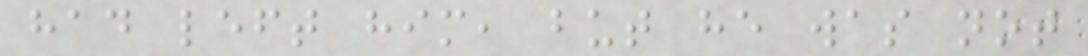had left him, but he was not
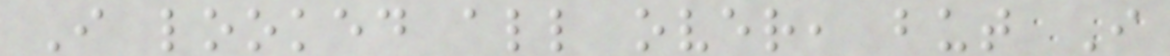I looked all over, but I
